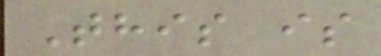This is
